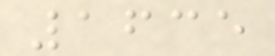1635
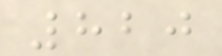820
